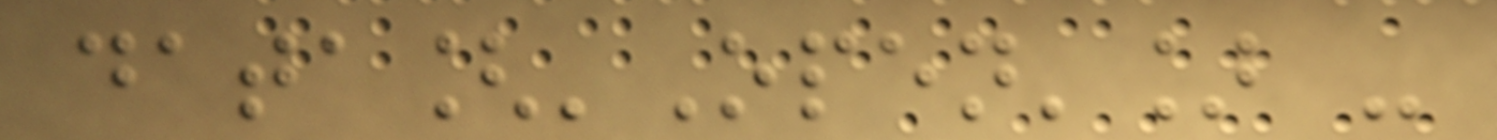data['Open'] -
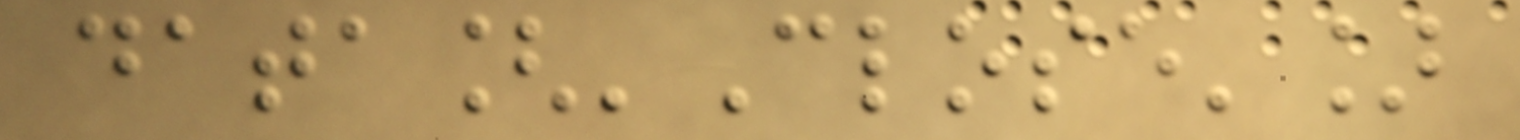data['Close']
